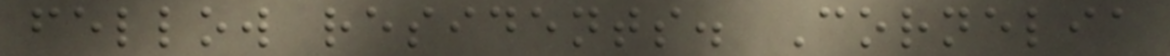fellow residents. Cornelia
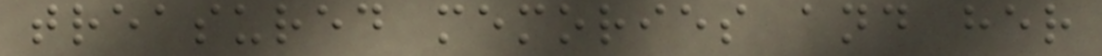treasured memories and her
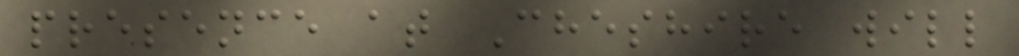presence at Cheshire will
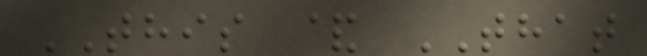THIS & THAT
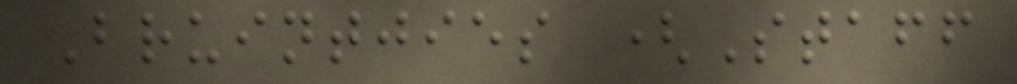Bruintjies (Staff
